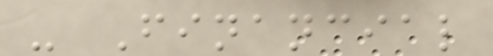- Financial
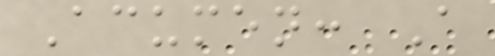Acumen: A
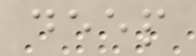deep
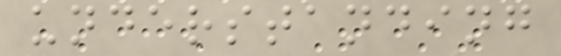understanding
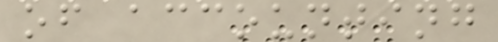of accounting
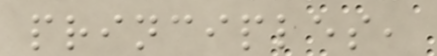principles,
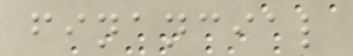financial
